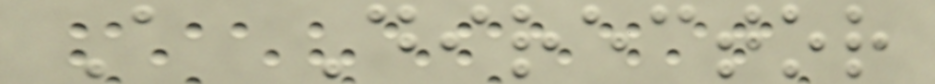A Director
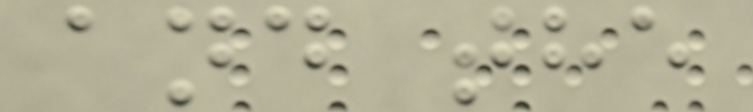and the
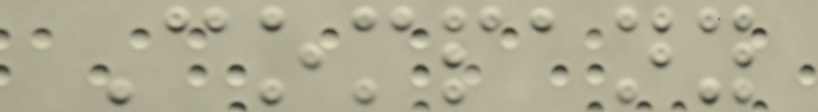Company
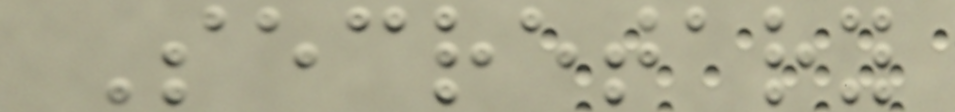Secretary
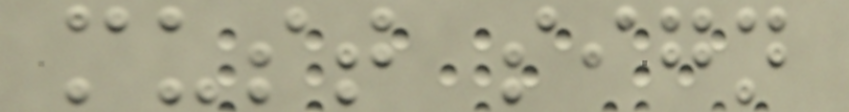must sign
